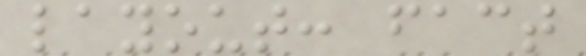layout: fact
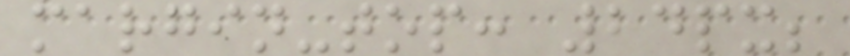margin-top: 24px;
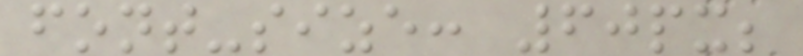font-size: 60px;
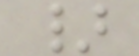}
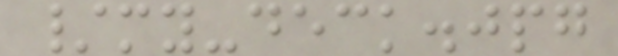/my-deck.jpg
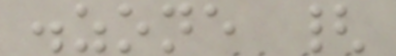.zone {
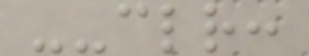--clr:
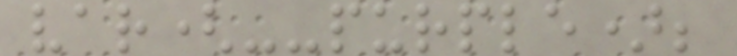var(--purple);
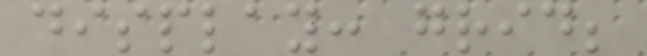display: grid;
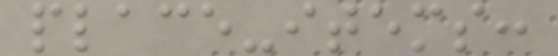place-items:
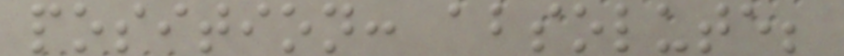position: absolute;
